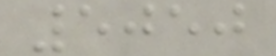5050
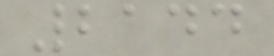2144
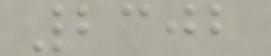2302
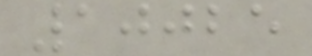10025
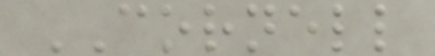CORNELL
